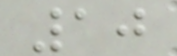10
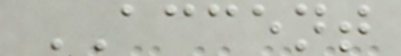ACCENT
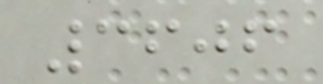3606
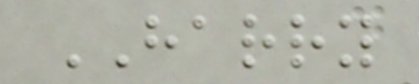HARRY
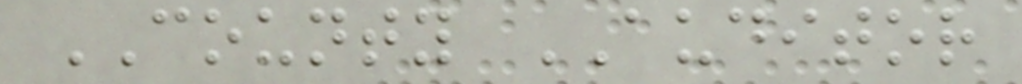COUNTY AUDITOR
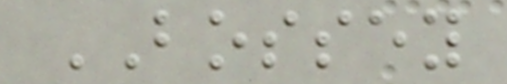BOSSEY
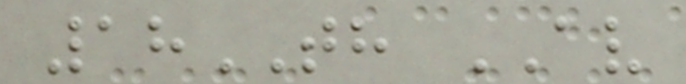18TH AV
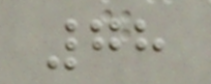78
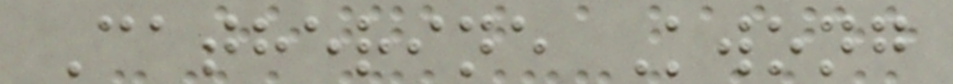Catherine Kwong
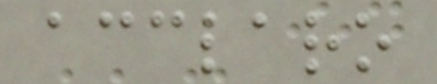acclaro
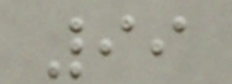99
